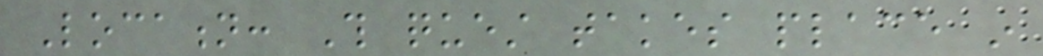Location: This quest takes place in
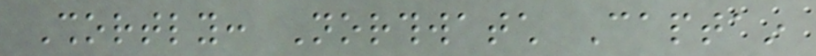Shortly: Northwatch Captain
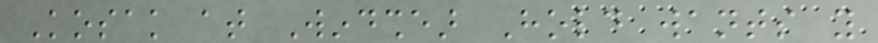Kosak at Windshear Hold wants you
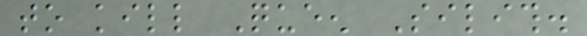to kill Queen Silith.
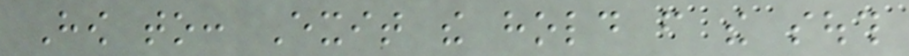How to: Exit the hold from the south
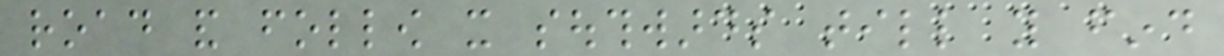road and follow it southwards till you find
